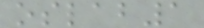oslab1
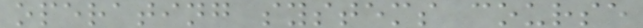operating systems course
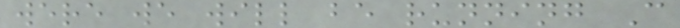were we will be running C
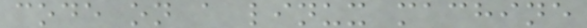code on a linux machine
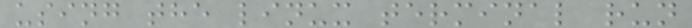using the linux terminal run
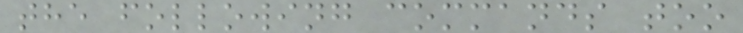the following commands too
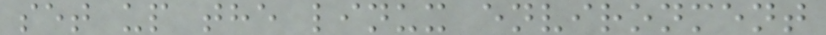set up the linux environment
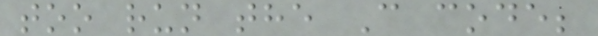too run the C code;
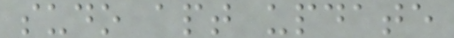sudo apt update
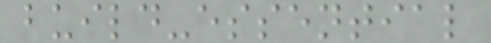build-essential
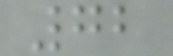72
